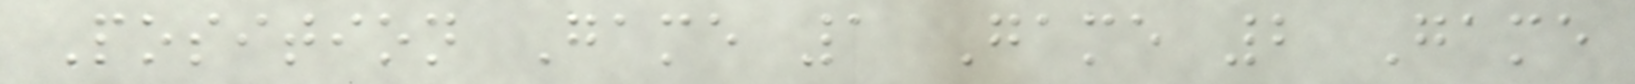Position Game 1 Game 2 Game
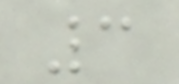3
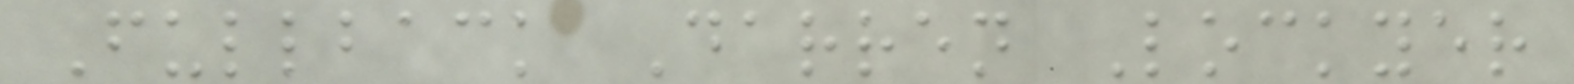Fullback Darren Lockyer
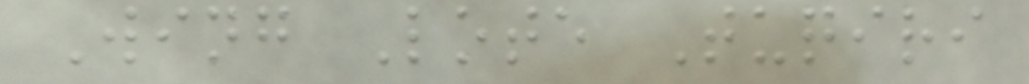Wing Lote Tuqiri
